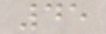45
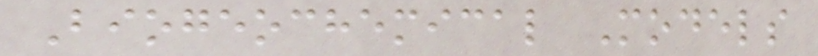Biogeochemical Models
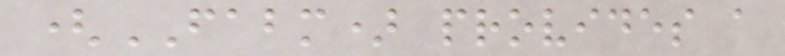(FABM) provides a
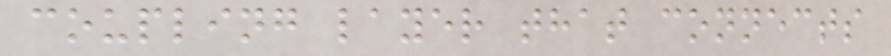coupling layer that connects
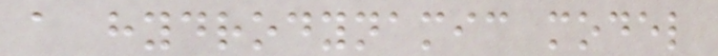a hydrodynamic model
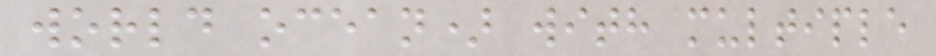world ocean) with multiple
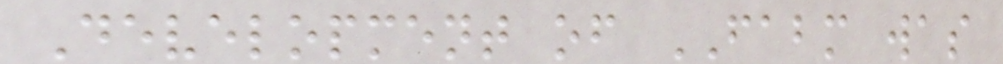Development of FABM was
